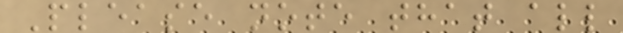Please note that all
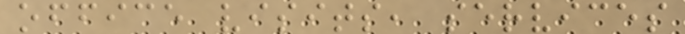office visits, services
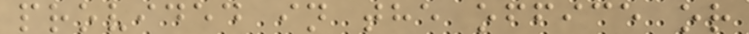provided in the office or
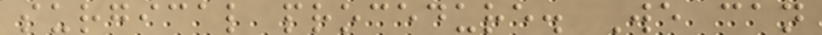surgical procedure. We can
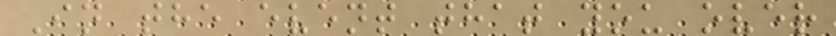In the event that you over
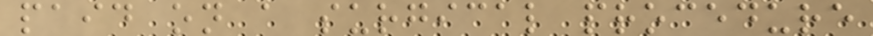paid on a surgical procedure
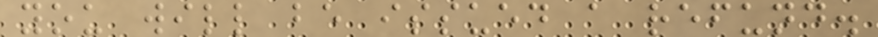you will be issued a refund.
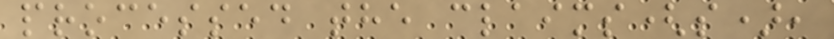processed the claims(s),
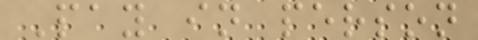Pay in person
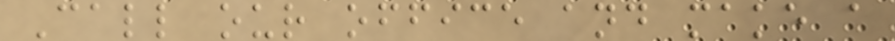Call our office and make a
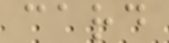card
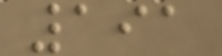191
